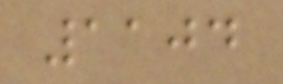1104
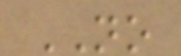NO
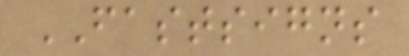FASTSIGNS
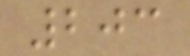203
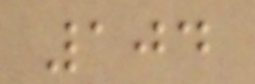104
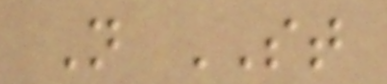N ST
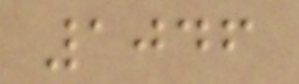1046
